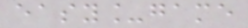easy_game
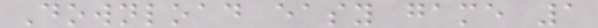Download easy game 1
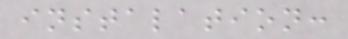instalation:
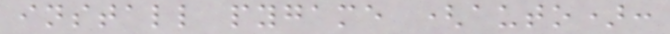install pygame (auto):
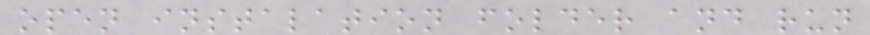open instalation folder and run
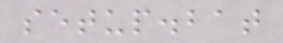setup.bat
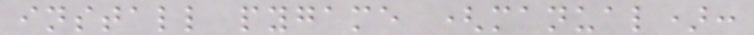install pygame (manual):
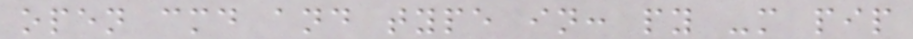open cmd and type in: py -m pip
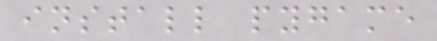install pygame
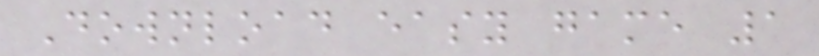Download easy game 1
